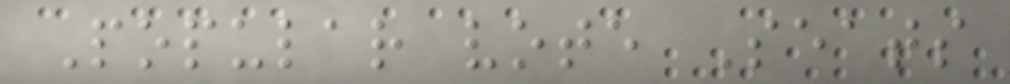Popular vote Seats
